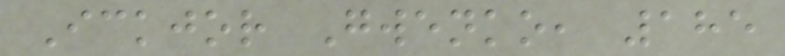Ickjor Gwenko, 185
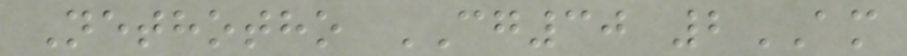Nethotho CG30 2AM
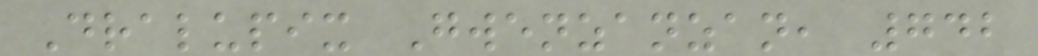Dralupix Gwenzanzan, 742
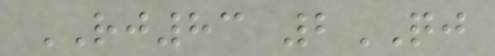RJ83 2QJ
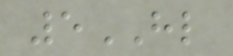5HL
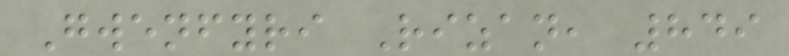Gwenfyri Rizan, 849
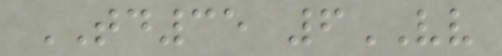TD35 6VV
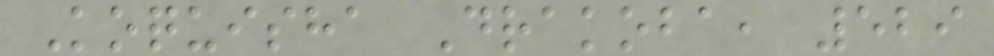Koquisha Drakoba, 529
